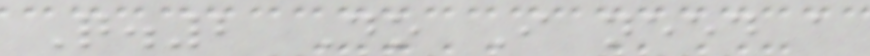Q.2 Do I need a
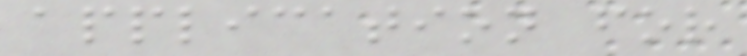application for
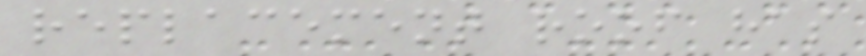replacement roof has
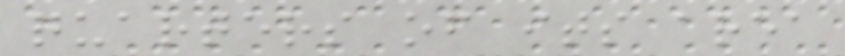quarters of its area
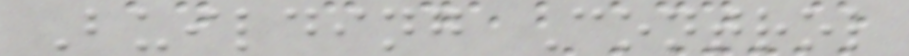Building Control
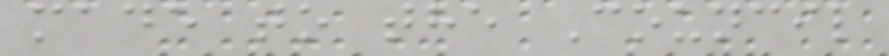made to the Council
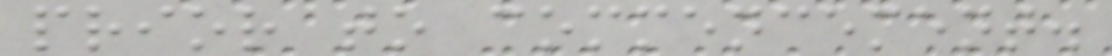prior to commencement.
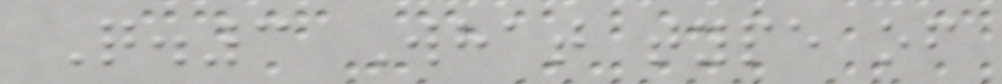Q.3 What type of
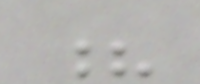?
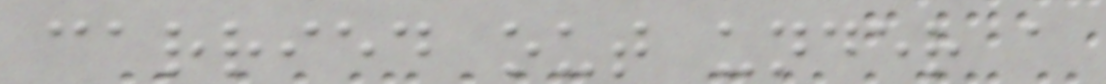carried out under a
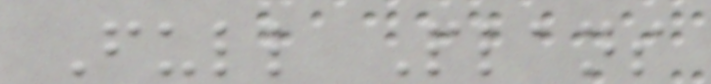Full Plans
